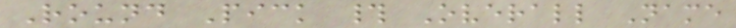Round Pick # Overall Name
